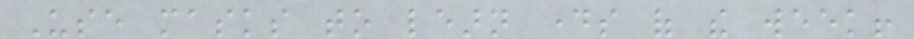Use masks to learn days of the week!
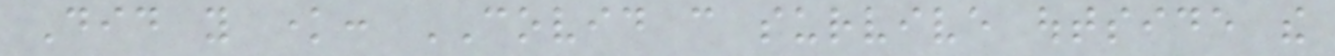Did you know: COVID can survive outside the
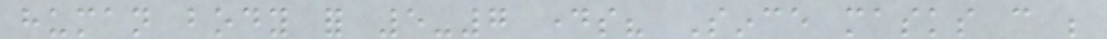human body for 5-7 days? Since masks can be
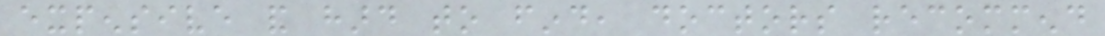expensive and hard to find, doctors recommend
